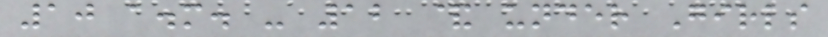10 a.m. - 12 & under Girls
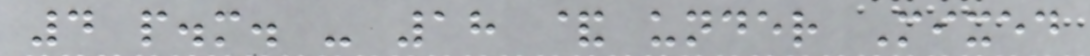4 p.m. - 18 & under Mixed
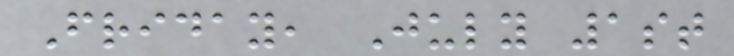Friday, July 1st
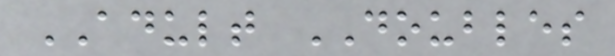ADULT DOUBLES
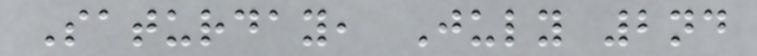Saturday, July 2nd
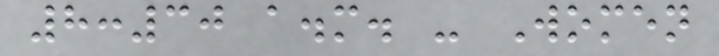8:30 a.m. - Women
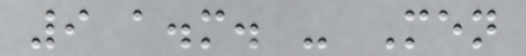9 a.m. - Men
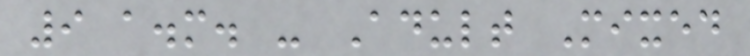9 a.m. - Adult Mixed
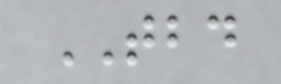TBD
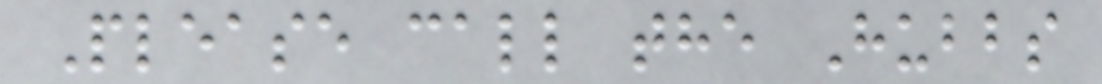Please call the Hubbs
